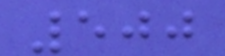500
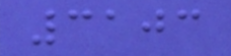3103
